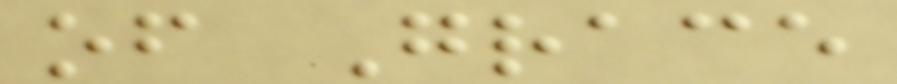of Grace
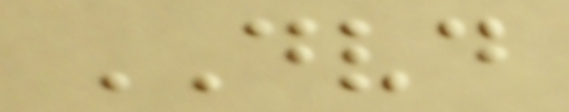DVD
